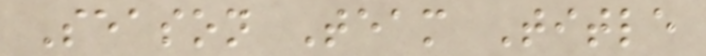Season Team Title
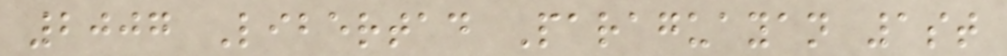2007 Libertad Paraguayan 1st
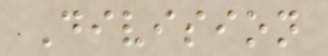Division
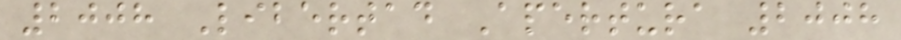2008 Libertad Apertura 2008
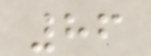86
